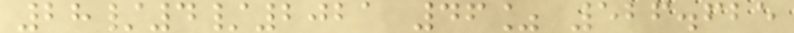28/4/2021 46% 526.625
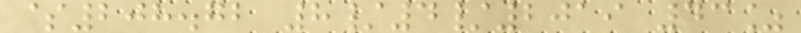$208.72 8/4/2019 43%
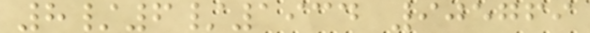8/6/1934 905769
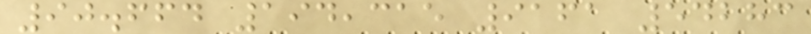90.664 194,315 9161 54283
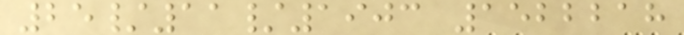25/11/1903 1522218
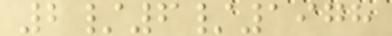2/6/1978
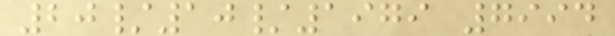20/10/1979 7994
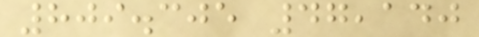809.305 47,140
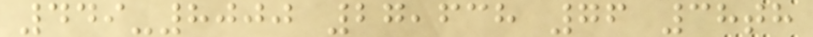449-8000 27,638 76 38th
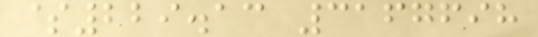$229.13 3167698
